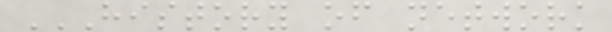HISTORY OF NETWORK
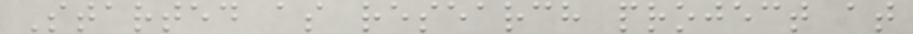Started as research project at
